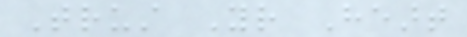Trust Your Heart
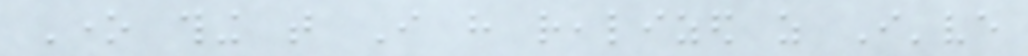One thing that I have realized as I've
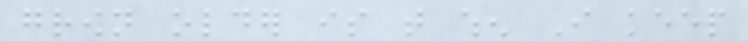grown older is that when I keep
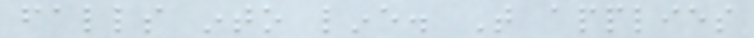falls into line. That applies
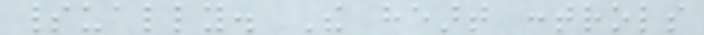spiritually. The heart controls
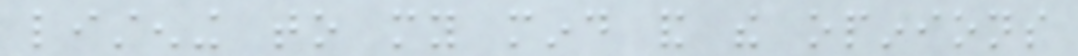listening to my mind and the opinions
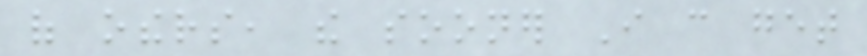of others, the sooner I can get
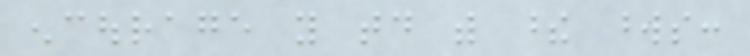encourage you today with these words:
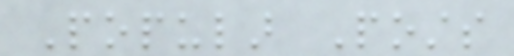Popular Posts
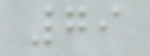79
